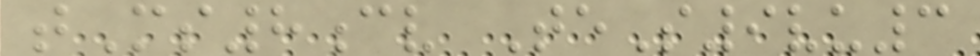tMs8cv TeS9vu3
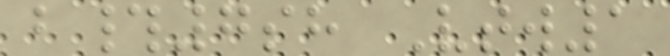b#7sh Vtw1
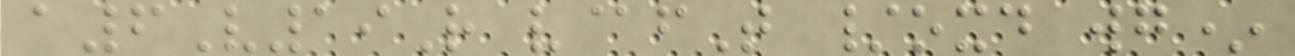a6V19R v@fT /oxd wg*
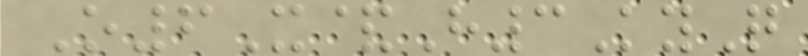O6X&H3KyQ
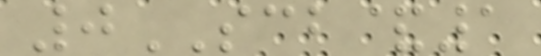0SCB&1
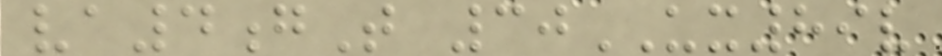va4gT 30UX89v
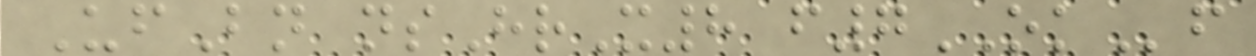UfBn nsHrX8 f7OKf
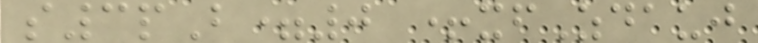s3pB=0 +xfZdauj
